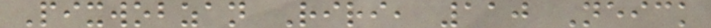Pixwobzan Riri, 110 Neick
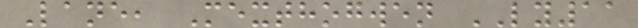Lane, Mexthogwen LY11
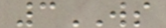3WS
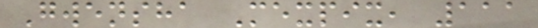Gwensha Mexpix, 111
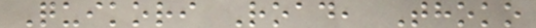Quikori Road, Thoko
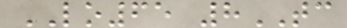LO65 8TC
